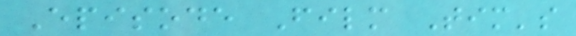Episode Film Tim's
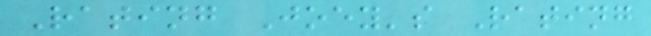Rating Joey's Rating
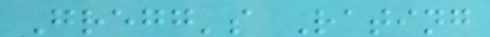Gregg's Rating
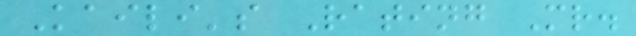Kaili's Rating Mr.
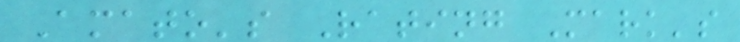Amato's Rating Mark's
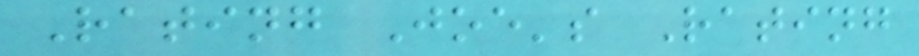Rating Joe's Rating
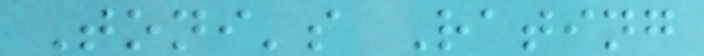Toni's Rating
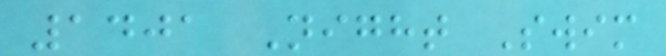1401 Night Swim
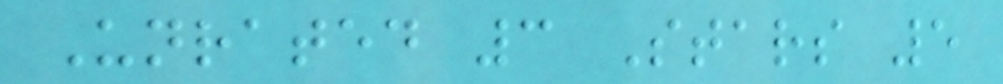Unrated 3 Stars 5
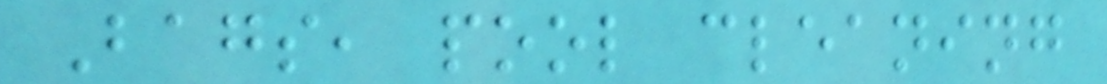Bags, pool cleaning
